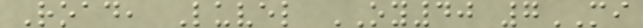Road, Luvel OY40 7MI
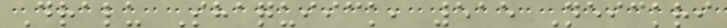Dralu Shaquiick, 515 Neickri
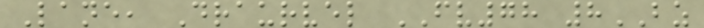Lane, Draurvel FV78 8BZ
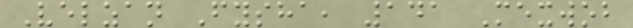Velzan Fysha, 141 Mexwob
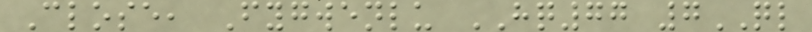Close, Fygwenlu HQ77 7QL
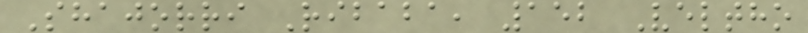Shajorri Ribaba, 152 Veltho
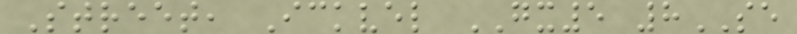Street, Ickvel GX5 8SE
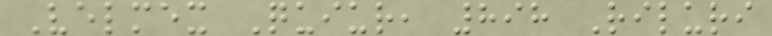Velmex Quiur, 898 Riluri
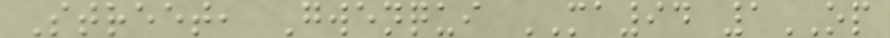Street, Gwenqui MA94 1OP
